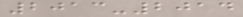2013-2014
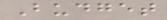Budget
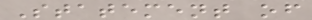Statement of
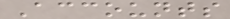Accounts
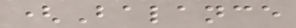(Balance
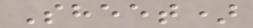Sheet)
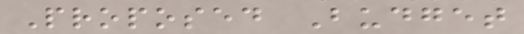Proposed Budget
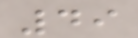49
